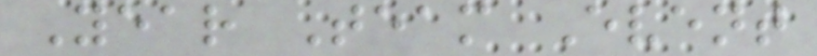Year Team Event
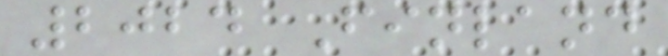2024 Finland
